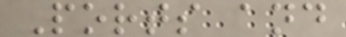Ports and
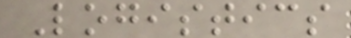Logistics
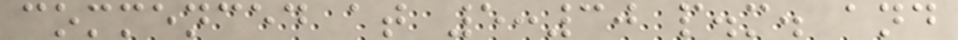commenced at 5:30 p.m. and
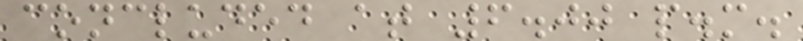concluded at 6.00 p.m.
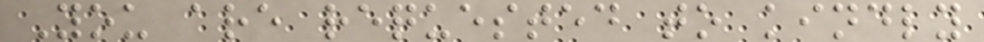You are requested to kindly
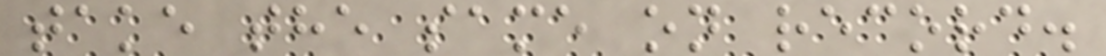take the same on record.
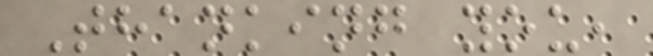Thanking you,
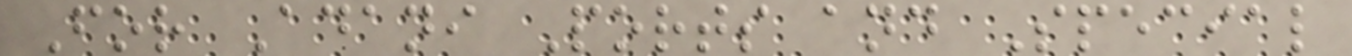For Adani Ports and Special
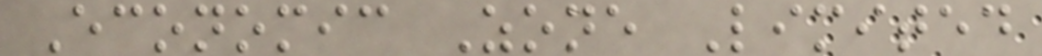Economic Zone Limited
